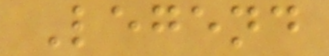Legend
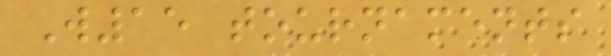W15 tournaments
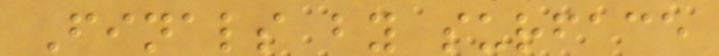Finals by surface
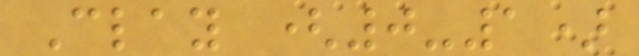Clay (0-1)
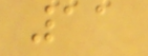11
